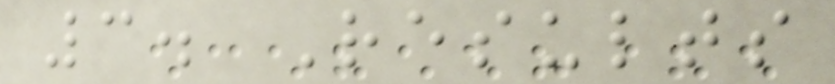3. Results
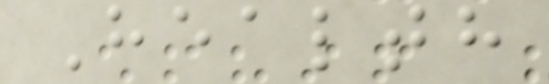Health
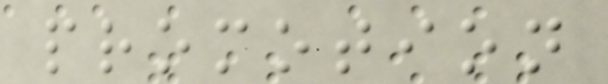promotion
